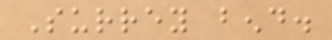Surrey bend.
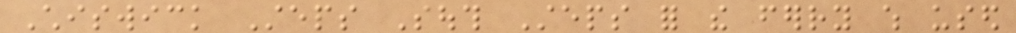Chiswick Steps South Steps for the ferry which used
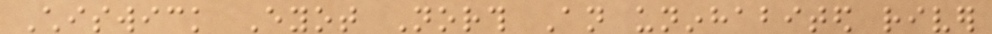Chiswick Eyot North An uninhabited river
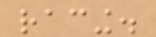racing.
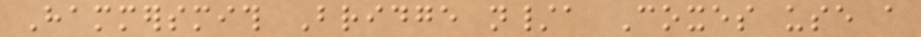Hammersmith Bridge n/a Coxes use a
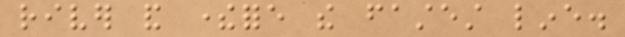river and therefore the fastest line.
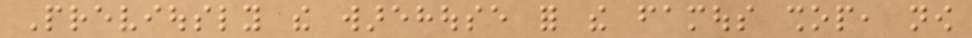Previously the warehouse for the famous shop, now
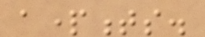apartments.
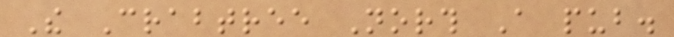The Crabtree North A pub.
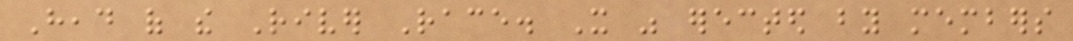Head of the River Race. It was erected by members
